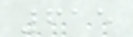615
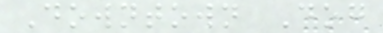Downtown Dog
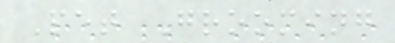Pet Grooming
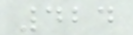424
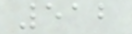512
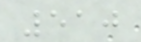510
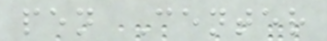pen Center
